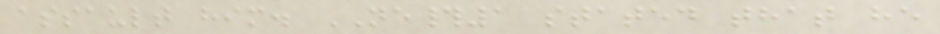assault him. NE#1 stated that he
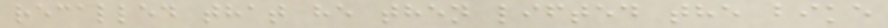recalled that he then lifted the bike
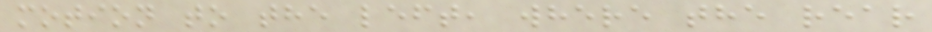motion to the left, where the rear
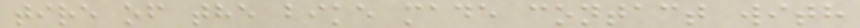tire of the bike made contact with
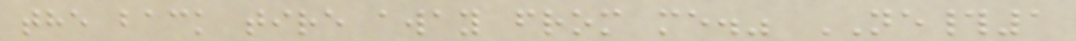the back tire away from me." NE#1
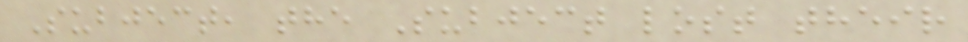Subject, the Subject lost their
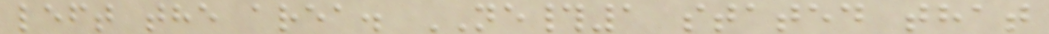left the area. NE#1 stated that
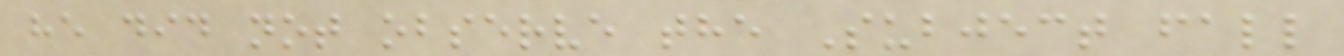he did not observe the Subject fall
